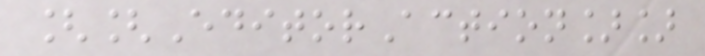[[EditorAction]]
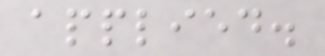applied.
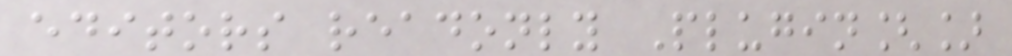editors readonly Plugin[]
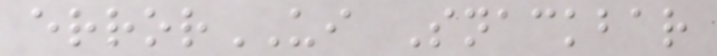errorUI Snackbar
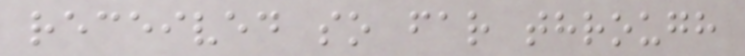received so far through
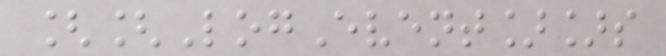[[LogEvent]]s
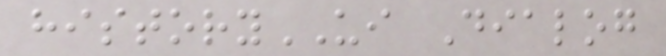historyUI Dialog
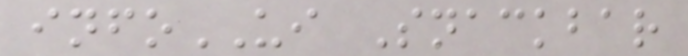infoUI Snackbar
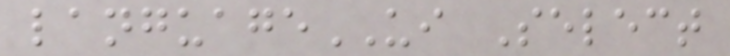languageUI Select
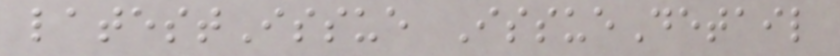latestIssue IssueDetail
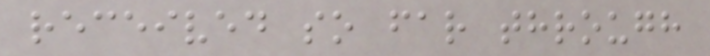received so far through
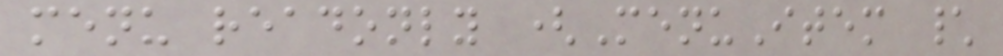menu readonly (MenuItem \
